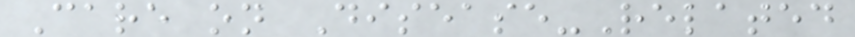Care on Disease-Related
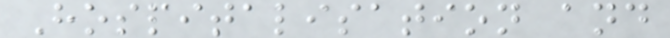Hospitalisation and
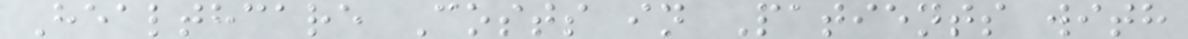Healthcare Costs in Patients with
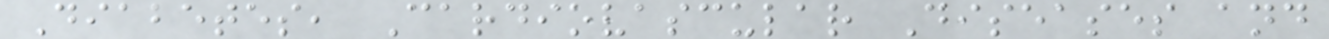Diabetes, Cardiovascular Diseases and
